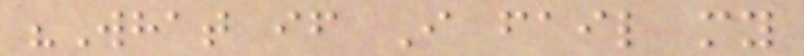"What if I fail my
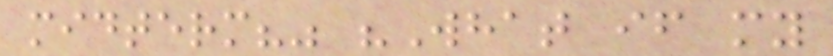midterm?" "What if my
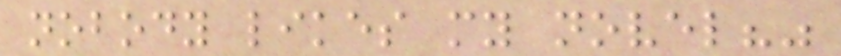nobody likes my novel?"
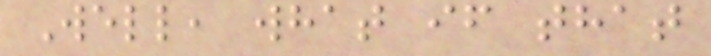Well, what if that
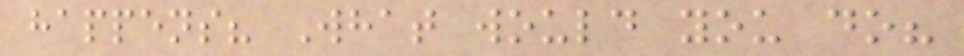happens? What would you do?
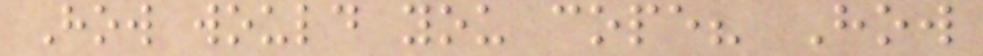How would you cope? How
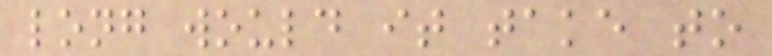long would it take to
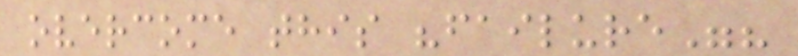overcome this "failure"?
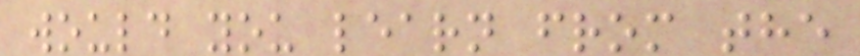would you learn from the
